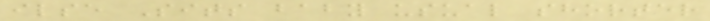ilse Sits baby usual shorter
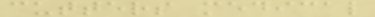cutters medical
